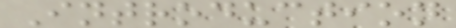Introduction
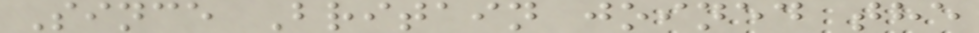Since Britain joined the
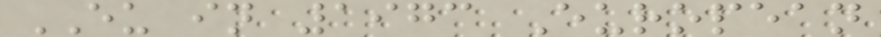EU in 1973 European
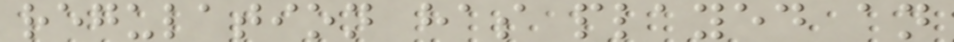regulation has played an
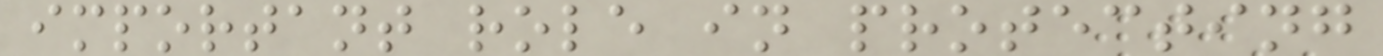important role in protecting
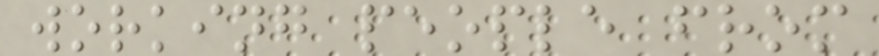working people from
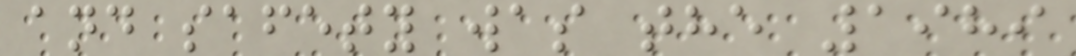and safety was the 1989
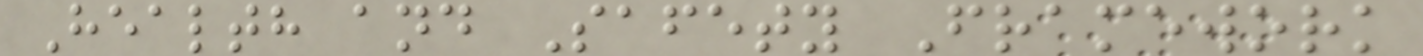Health and Safety Framework
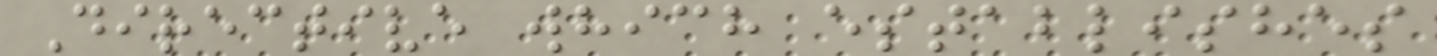Directive which establishes
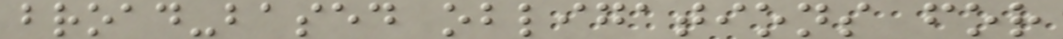broad-based obligations for
